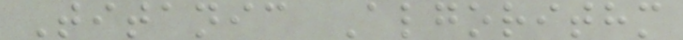Titanic Algorithm
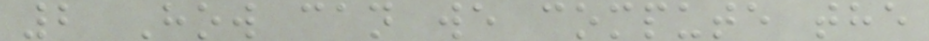2 How can we compute the
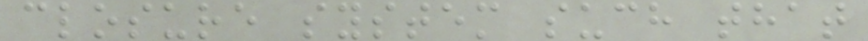closure system such that
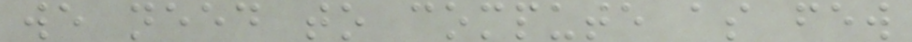we need to compute as few
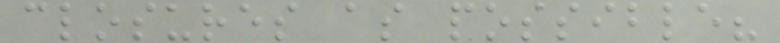closures as possible?
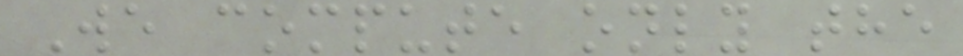We compute only the
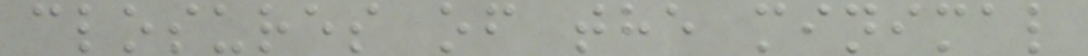closures of the minimal
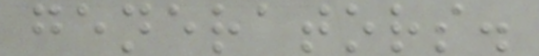generators.
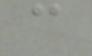c
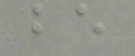be
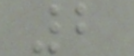2
